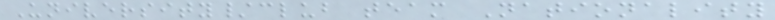University/club team Nationality
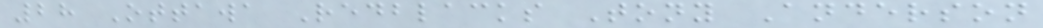28 Ottawa Redblacks Tony Anderson
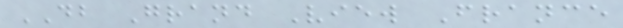DB Grand View France
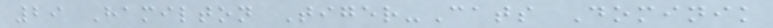29 Hamilton Tiger-Cats Dominik
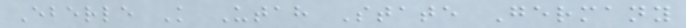Eberle K Utah State Germany
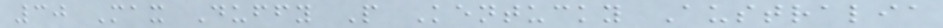30 Max Duffy P Kentucky Australia
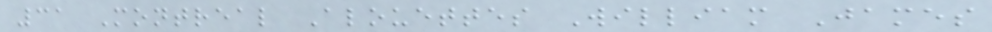31 Montreal Alouettes William James
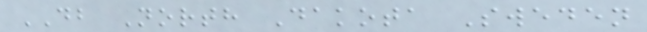DB North Dakota Sweden
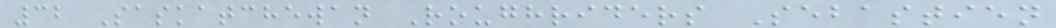32 Saskatchewan Roughriders Sebastien
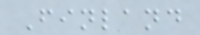Finland
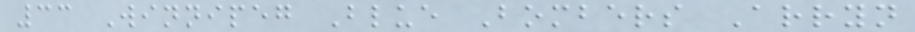33 Winnipeg Blue Bombers Arryn
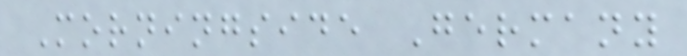Morningside Germany
